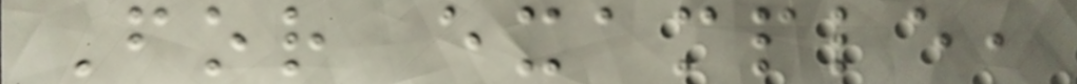For example,
